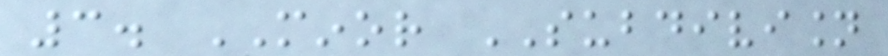3. MINOR SUBDIVISION
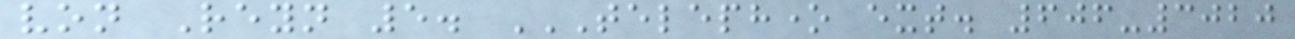von Reyn 5. TELEPHONE EXT. 606-3020
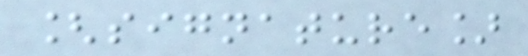[signature]
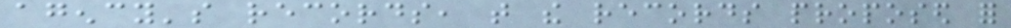agency's records, that the records proposed for
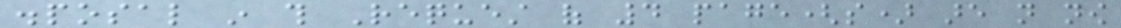disposal in this Request of 4 page(s) are not now
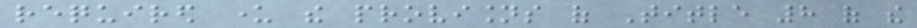required under the provisions of Title 8 of the
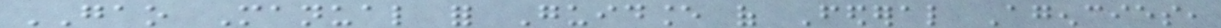GAO Manual for Guidance of Federal Agencies,
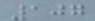107
